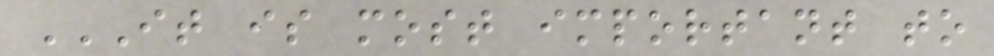IT IS MOST IMPORTANT TO
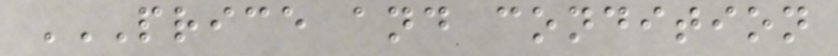PRICE AND CONDITION
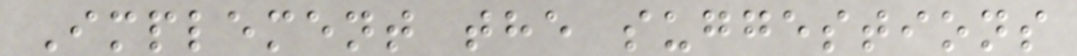Implement the suggestions
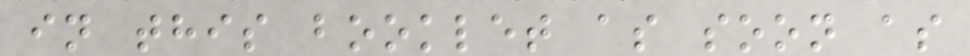in this booklet as soon as
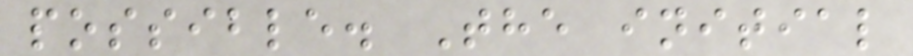possible. The initial
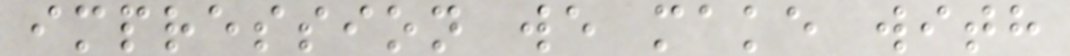impression we make with
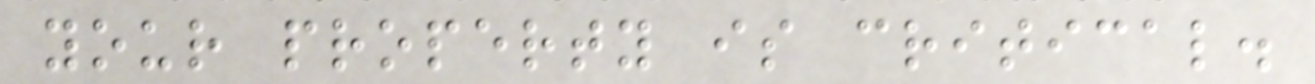your property is critical.
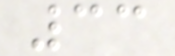33
